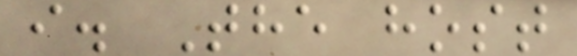i. The host
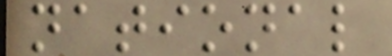national
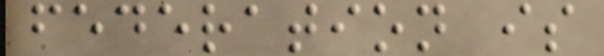federation is
